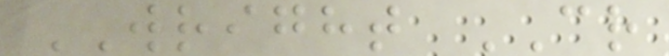WRIGHT CR
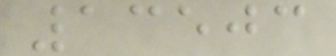13503
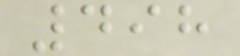498
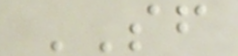SF
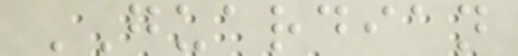GUARDIAN
